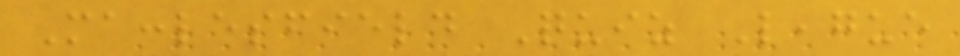Macclesfield Quiz League
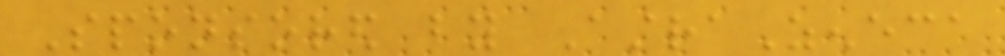Sponsored by AstraZeneca
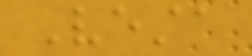Vesta
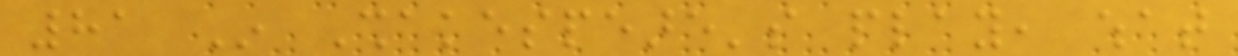81 In Shakespeare's play, what
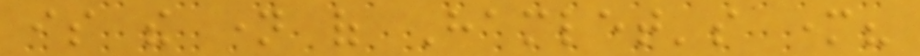is the name of Hamlet's mother?
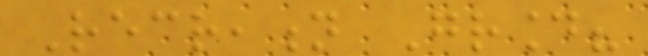Recreation Ground?
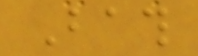Bath
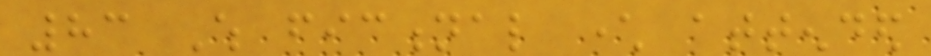83 Which fictional character attended
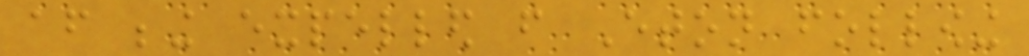after being expelled from Eton following
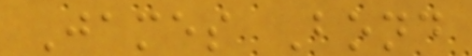James Bond
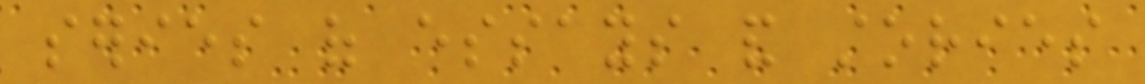series of essays and stories
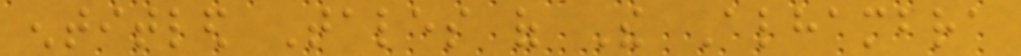entitled Tales of The Alhambra
